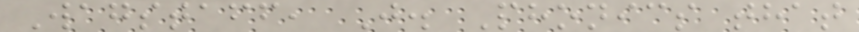Wagstaff, J. Phonics that
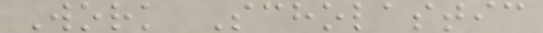Work Scholastic
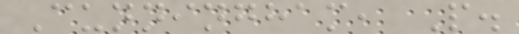Cunningham, P.
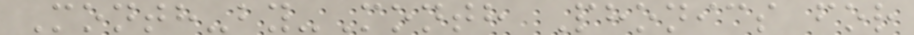Month-by-Month Phonics for
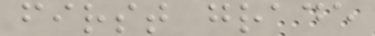first grade
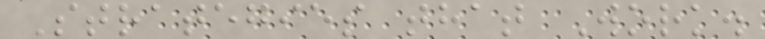Strategies that Work.
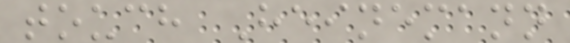touch Heinemann
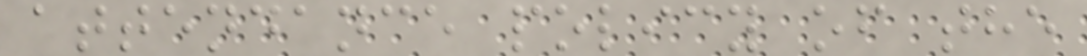attendance policy of the
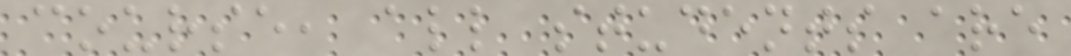course, all students are
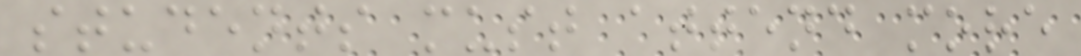students must attend more
